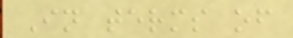In terms of
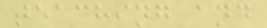teaching and
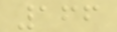166
